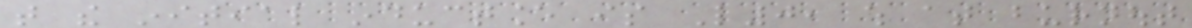that the initial inductance is L0, which at burnout
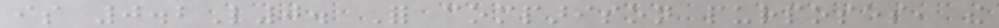is 0.2L0. For comparison purposes, the
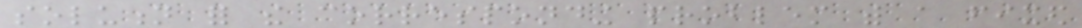solution for the corresponding problem with a fixed
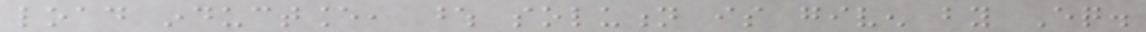load inductance, whose solution is given by Eq.
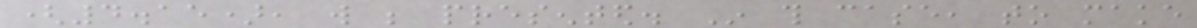(4.15), will be presented. In this case, to make
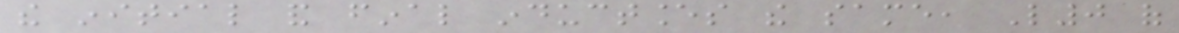the initial and final inductances the same, L0 of
